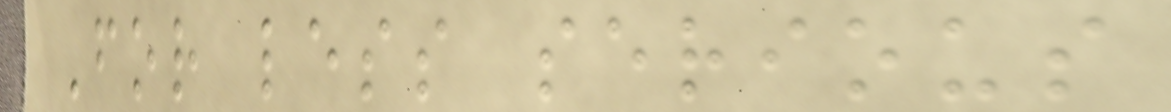For less serious
